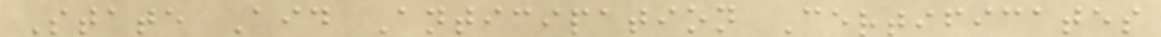State Aid Anticipation Certificates
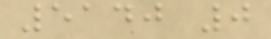5140 0
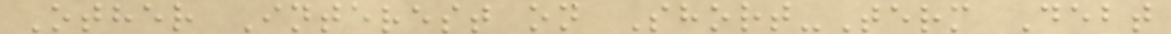Other Interest on Short-Term Debt
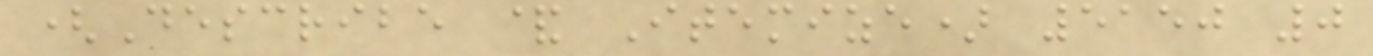(Describe & Itemize) 5150 0
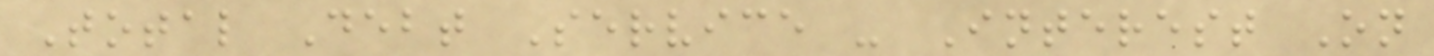Total Debt Service - Interest On
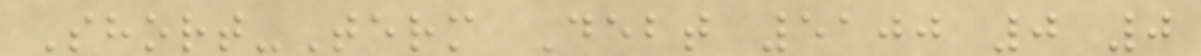Short-Term Debt 5100 0 0
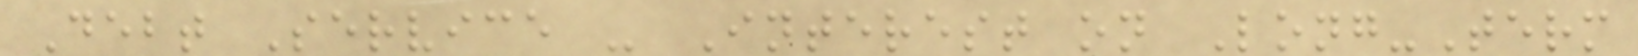Debt Service - Interest on Long-Term
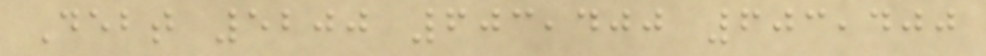Debt 5200 603,400 603,400
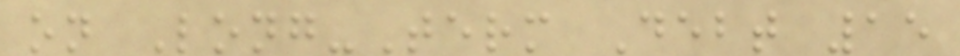on Long-Term Debt 15
